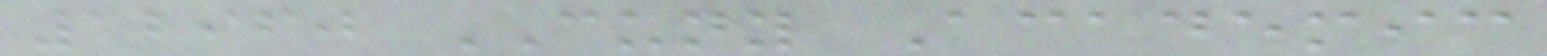12960 CUNY Academic
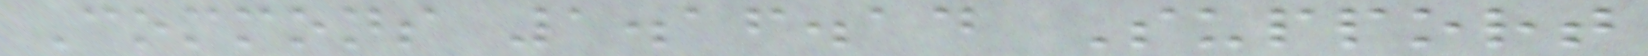Commons 1.16.14 Support
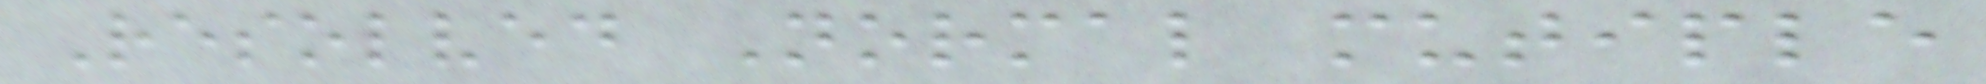Resolved Normal mutiple
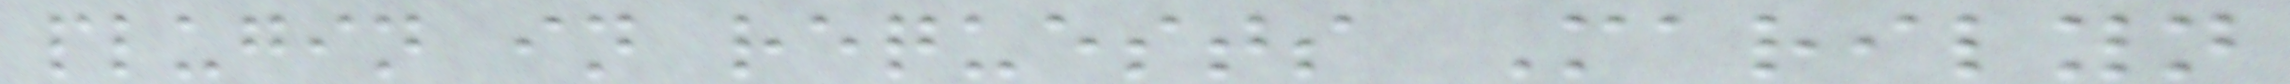plugin in requests Marilyn
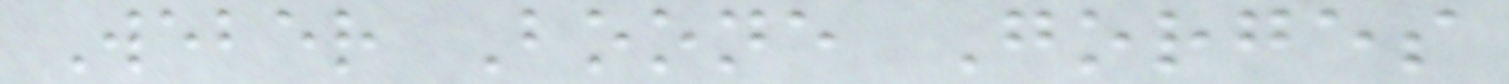Weber Boone Gorges
